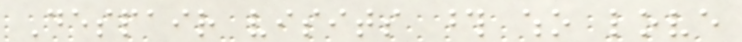Despair visits those who love
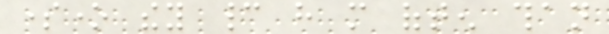someone they cannot have more often than
